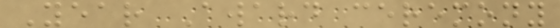Year Award ceremony
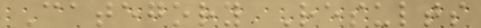Category Results
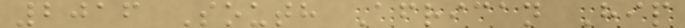2016 South African Hip
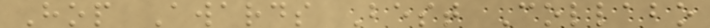Hop Awards Best Collabo
